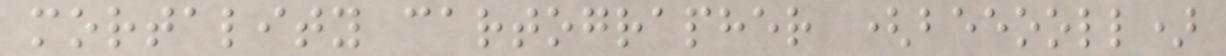mortality cartographer (beeooll)
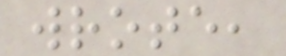wrote,
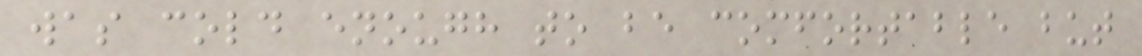was cold enough to be comfortable but
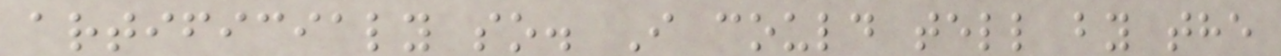artificialy so. I could tell by the
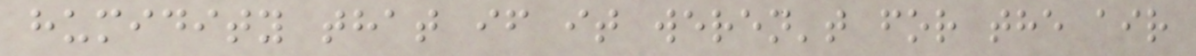humidity that if it weren't for the air
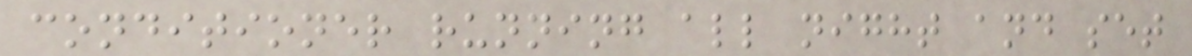conditioner running all night and set
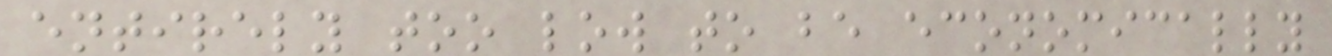entirely too low to be economically
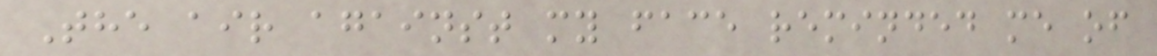The air against my face reminded me of
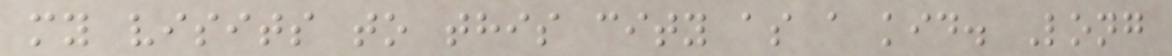my visits to this city as a kid. Long
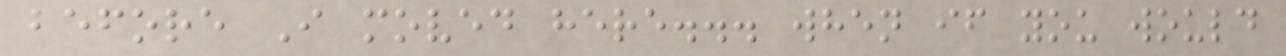before I moved here... when if you would
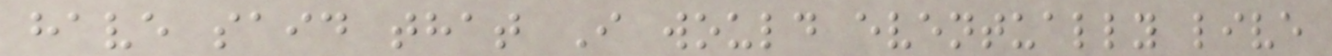have said that I would eventually live
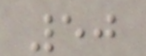50
